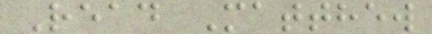Read Matthew
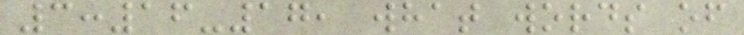3:16-17, what words of
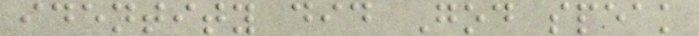identity did God speak
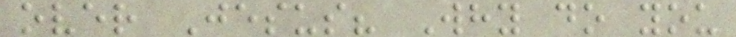over Jesus? Why do you
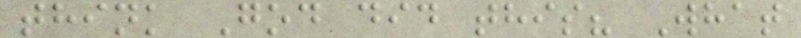think God did this? What
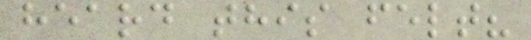heard this felt?
